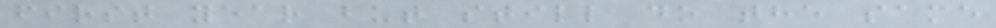first year but still do the same
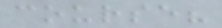course?
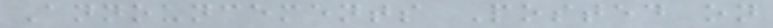Announcements Posted on
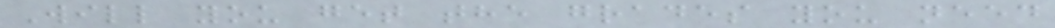Will you get the grades you need
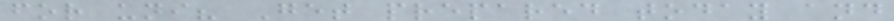for uni? Get prepared today and
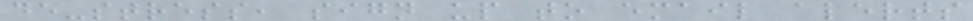de-stress, sign up to email alerts
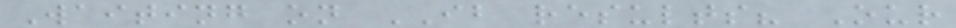Waiting on IB results? Our
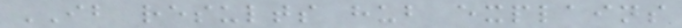IB results hub explains
